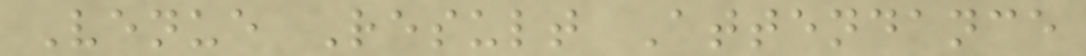Venue Result Attendance
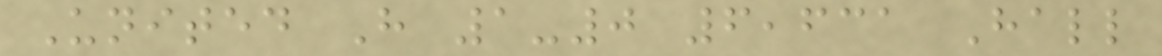United H 1-0 6,631 Hall
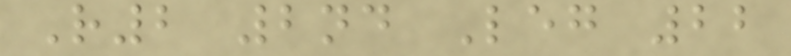R2 2nd Leg 22
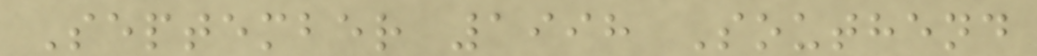September 1998 Southend
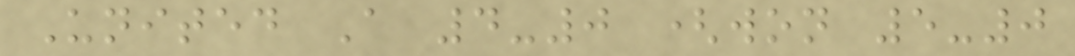United A 4-0 (won 5-0
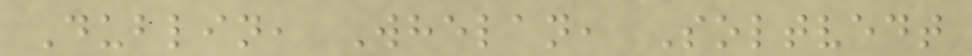Dublin, Whelan, Soltvedt
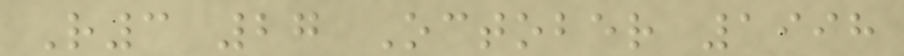R3 27 October 1998
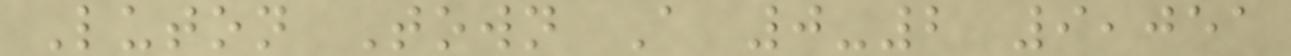Luton Town A 0-2 9,051
